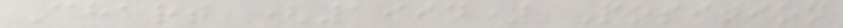Chart (1994) Position
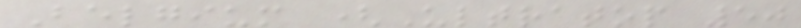Belgium (Ultratop 50
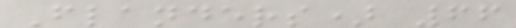Flanders) 66
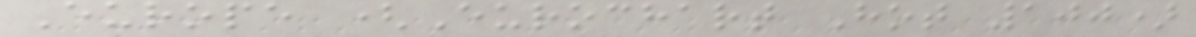Europe (Eurochart Hot 100)
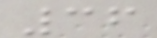36
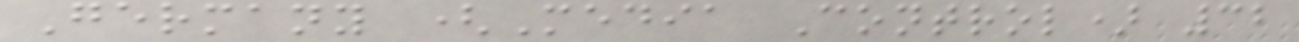Germany (Media Control) 32
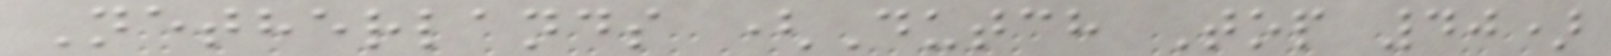Netherlands (Dutch Top 40)
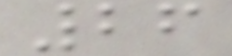26
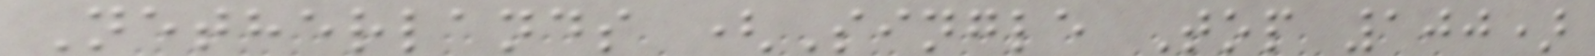Netherlands (Single Top 100)
